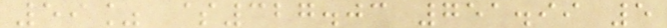59% $327.03 751.99 5
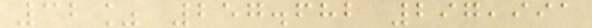32% 257.682 297,991
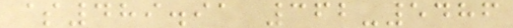$489.91 362-5486
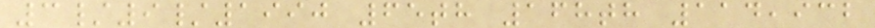3/9/1990 65th 168th 114,932
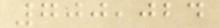700,024
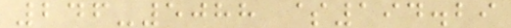246-5088 $194.29
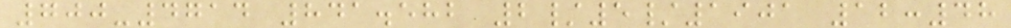700-4714 841.582 2/5/1901 12:48
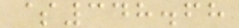$348.68
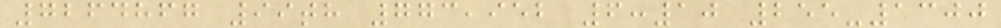7264867 99th 773,952 6:10 255-1300
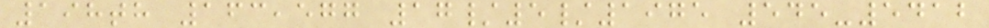198th 163,577 17/5/1975 545-5412
